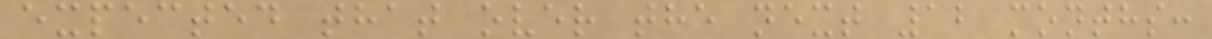expected that over the next 12 months:
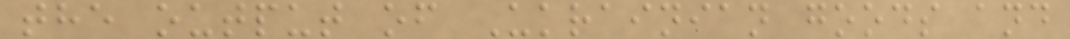the output of Ukrainian goods and
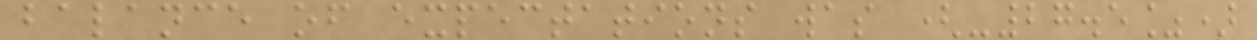balance of expectations was (-27.5%)
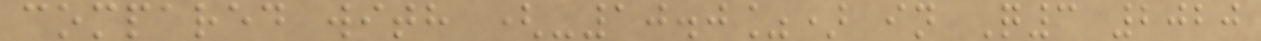compared with (-10.0%) in Q3 2020
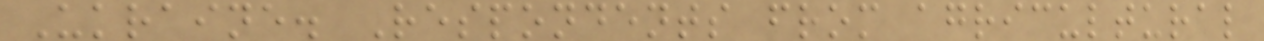Ukraine. Respondents from agricultural
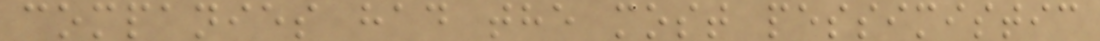companies had the most pessimistic
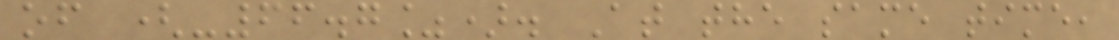of (-66.7%). At the same time,
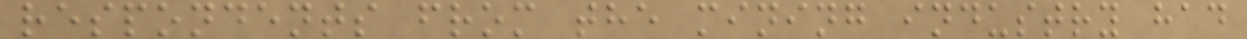respondents from the mining industry had
